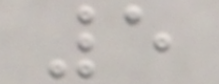5
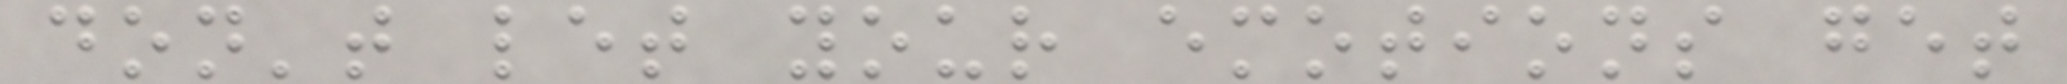don't let your emotions get
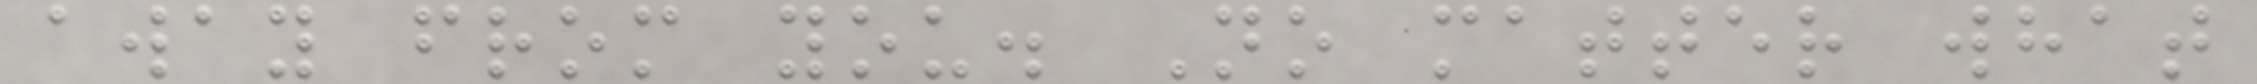away from you. No matter what
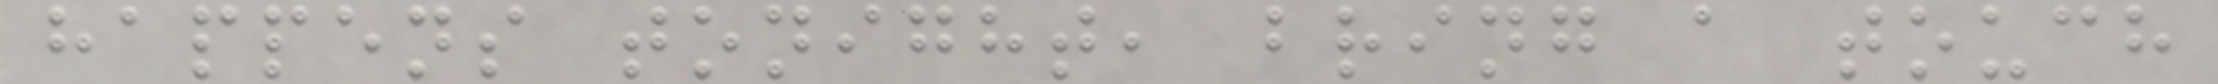happens tonight, bring a touch
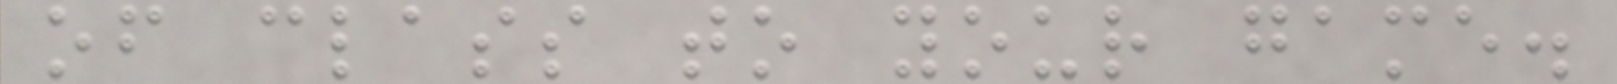of class to your game.
